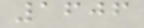1606
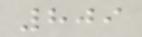809
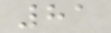81
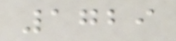1729
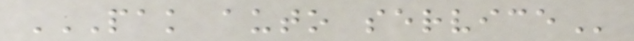PAK AUTO SERVICE
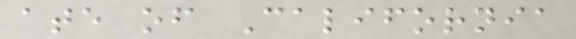ate of California
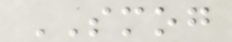SMOG
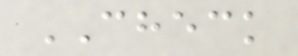CHECK
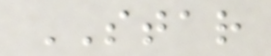STAR
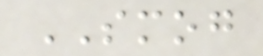SMOG
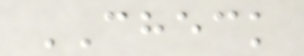CHECK
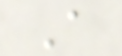A
